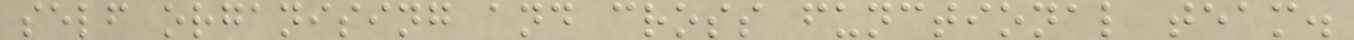self organising and cross functional team.
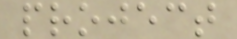project
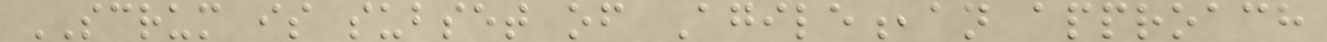SCRUM is subset of Agile,an approach
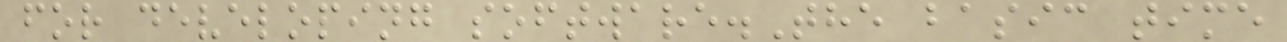for developing software.The basic time
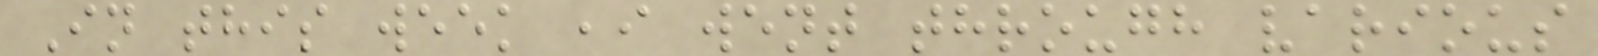In this week ,i went through various
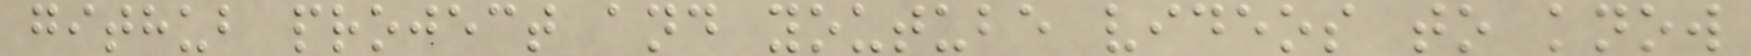github project and youtube videos to know
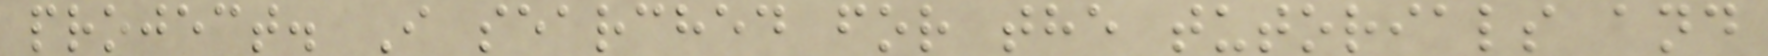project. I searched for the tutorials and
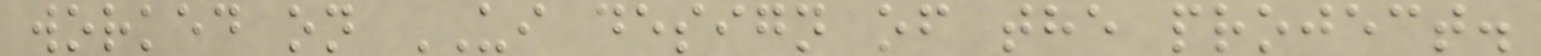worked on UI design of the project.
